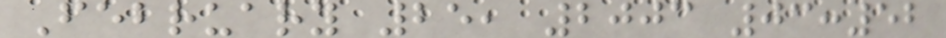February 25, 2003 03:52
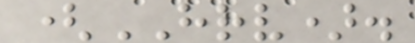(HRV).
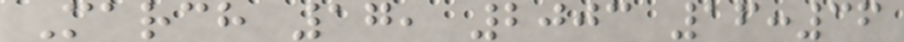March 17, 2003 16:36
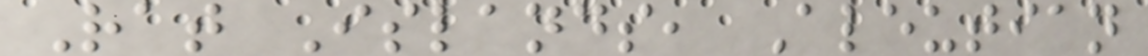Rat Islands, Aleutian
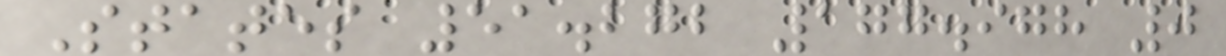States 51.272 177.978 0
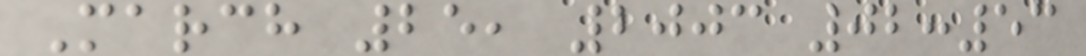March 25, 2003 02:53
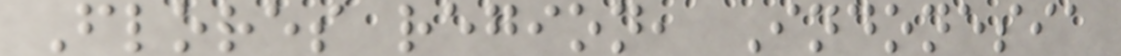Flores region, Indonesia
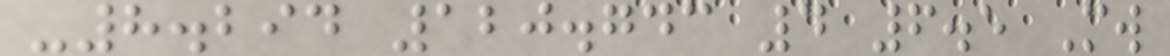-8.294 120.743 4 6.5 Mw
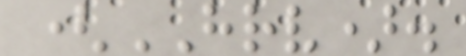(HRV).
